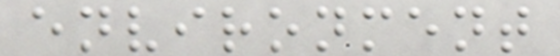environment
